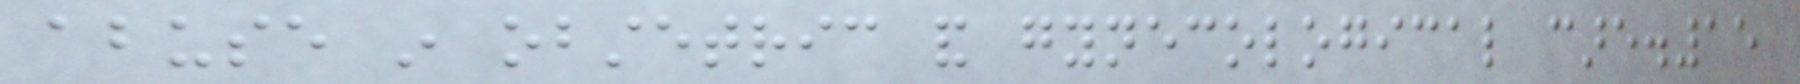abuse in obstetric and gynecological care.15
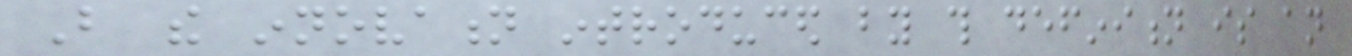But the innovation introduced by this definition is an
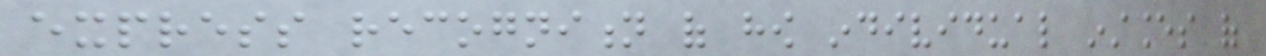express recognition of how individual instances of
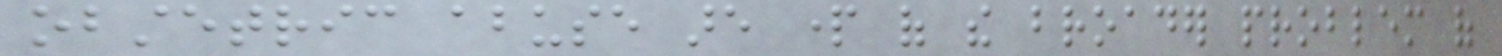obstetric abuse are part of the broader problem of
